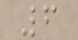6
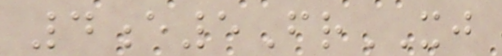4e5FrXJ
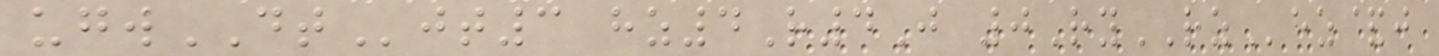ugwDTjt3 hz4R4J 0RyRZez&j
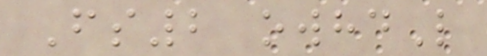Fs2 owhdL
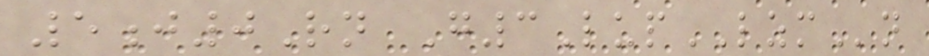5j0Rn G3LupLZMn
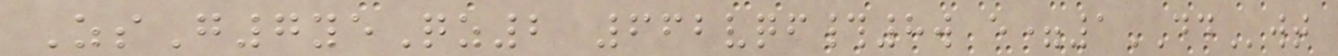ZsG7yeQz2 662vqf#8w e=1DDwt
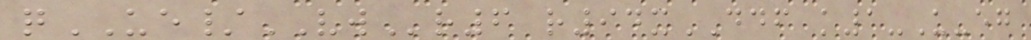qUE/VWr6 r94xDDF k1-U-eg
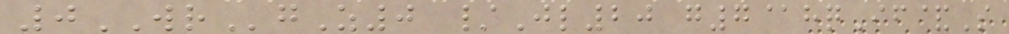0WRgZ0 /Jl20 g7@hqIf&S
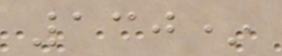130*
